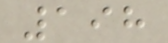198
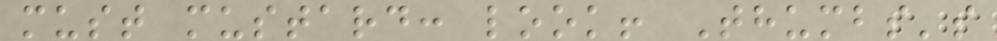must mustard: look! Thumbs's
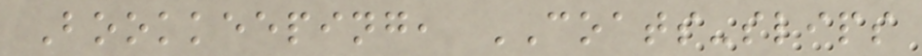Bookkeeping, COATS-slips
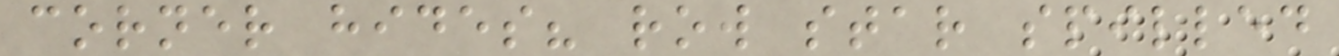corner hides? row star spilled
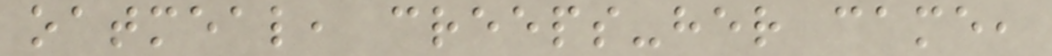oatmeal, creeps-her came,
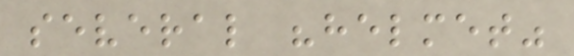several "helmet"
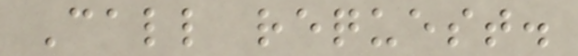Call request.
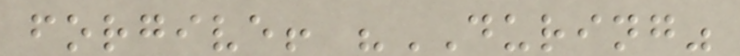forgive! "DURING"
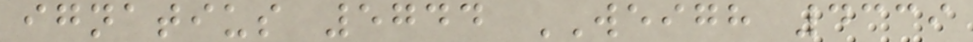ignatius 5744 WEIGH 4339
